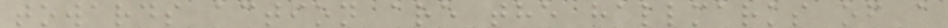towards action are the hallmarks of a
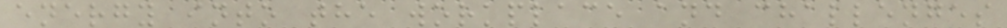energy into the workplace and challenges
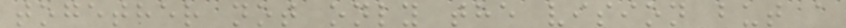together not only the vision but a
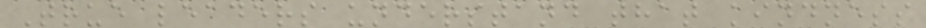True leaders understand that kindness
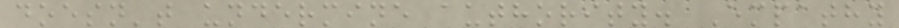doesn't undermine authority. Empathy
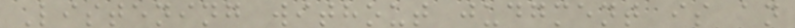Listening without judgment is an
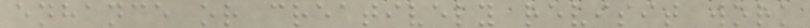enhance or creatively revisit work
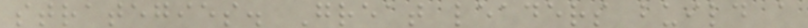strategies. Great leaders build a
